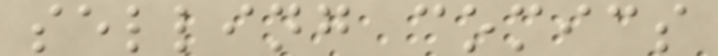selling comics
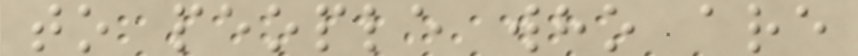to people who are
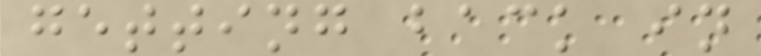getting back in
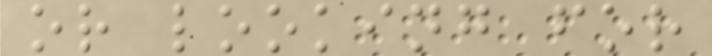or looking for
